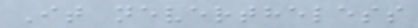It nevertheless
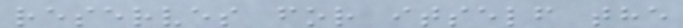reserves for itself the
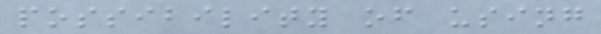possibility of using
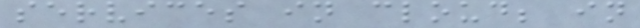services in cloud; in
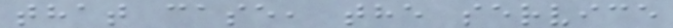that case, the service
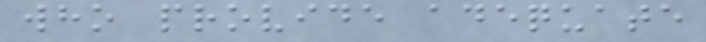who provide adequate
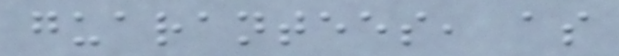guarantees, as
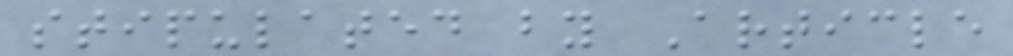stipulated by Article
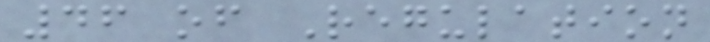46 of Regulation
